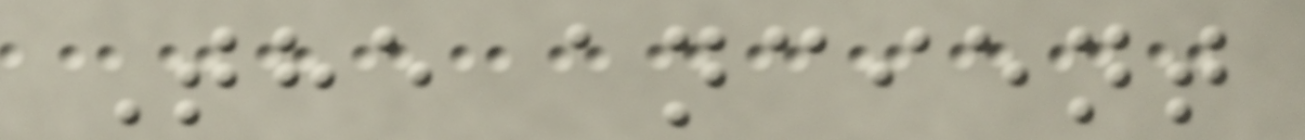The ancient
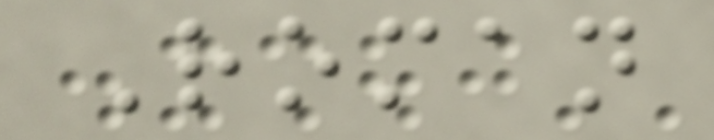Roman
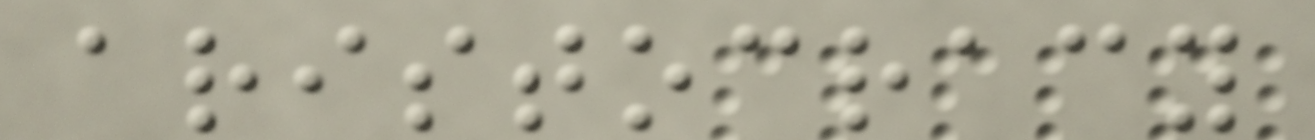aristocracy
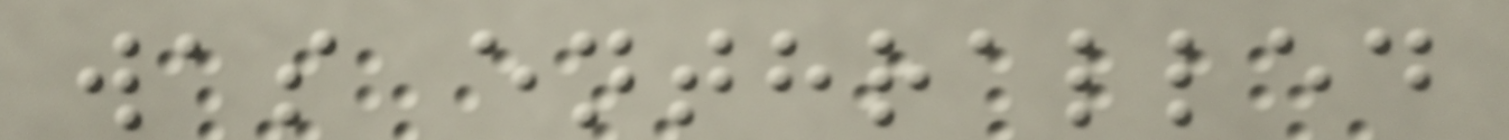was enthralled
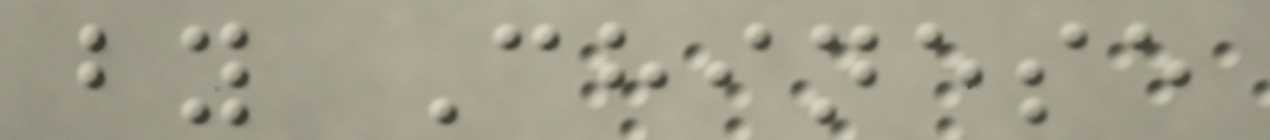by Chinese
